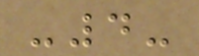-4-
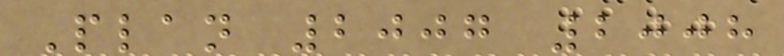Plan 2007 2008
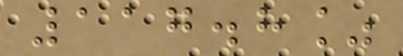117.8%
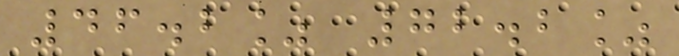46.2% 72.2%
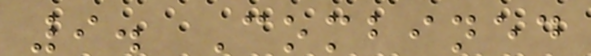9. Combined
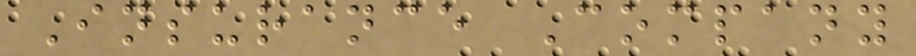Insurance Company
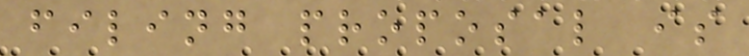filing proposal is
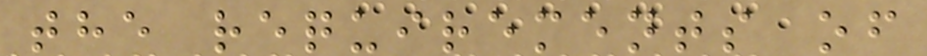the requirements of
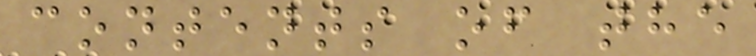contents of the
